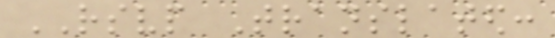RSVP Translated:
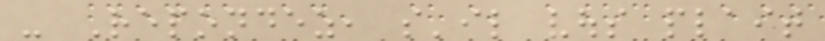- Repondez, s'il vous plait
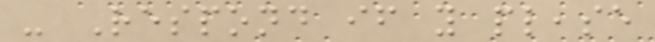- Respond if you please
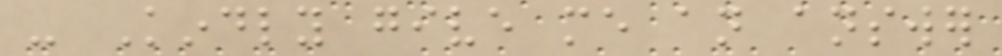- Kindly give me an answer
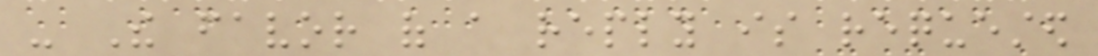- The favor of a reply is requested
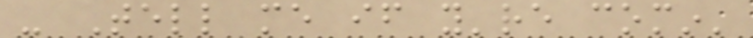- Tell me if you're comin'
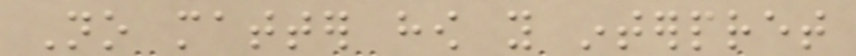No matter how you interpret
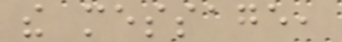the message,
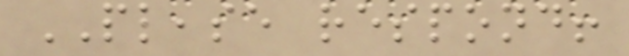PLEASE respond!
